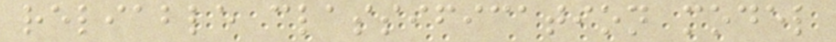reliable classification model
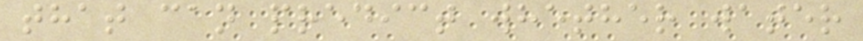that can predict whether water
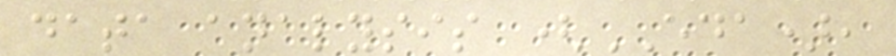data analysis (EDA),
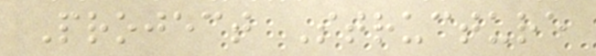Project Structure
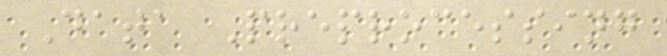Data Preprocessing
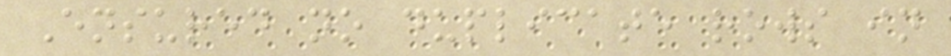Ensured no duplicate rows in
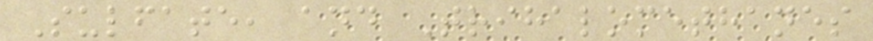Sulfate, and Trihalomethanes
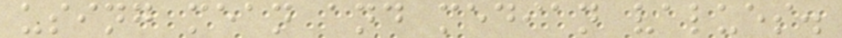using mean and median values.
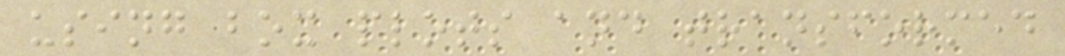using box plots and transformed
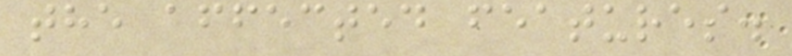the affected features.
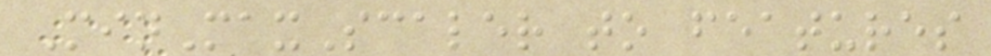MinMaxScaler to features
